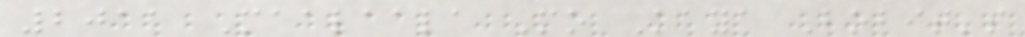2011 Maalaala Mo Kaya Bobit's
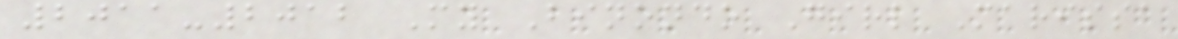2011-2012 My Binondo Girl Marissa
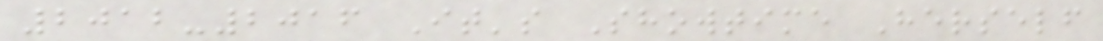2012-2016 It's Showtime Herself
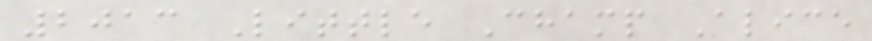2013 Little Champ Alice
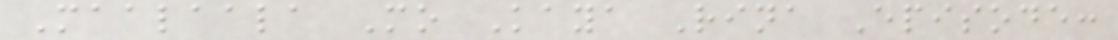Maalaala Mo Kaya Rina Episode:
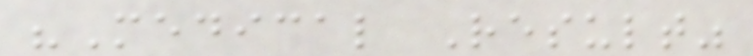"Medical Result"
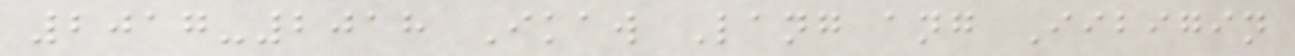2017-2018 Ikaw Lang ang Iibigin
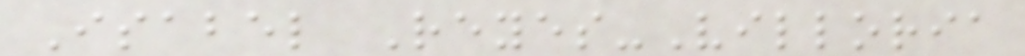Isabel Reyes-Villoria
